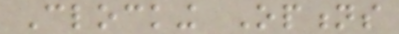Clocking Options
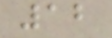12
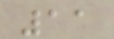11
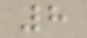8
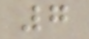7
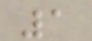1
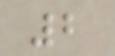2
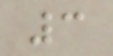3
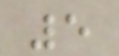5
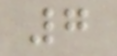7
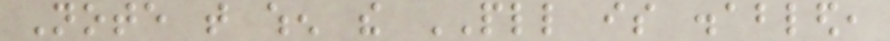Note that when the PLL is disabled,
